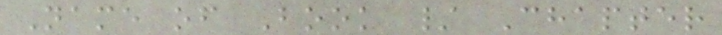Name of Book / Chapter
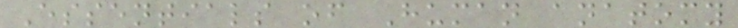Essentials of Human anatomy
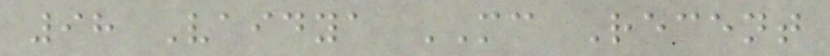98 Vaidya MC Recent
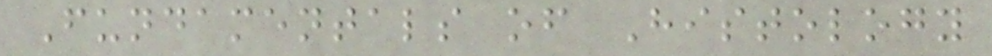Fundamentals of Histology
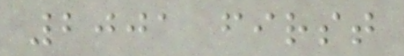2001 first
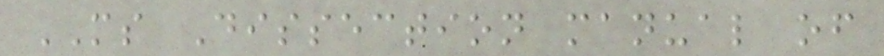MS Dissection manual of
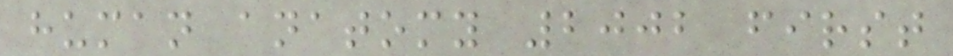human anatomy 2002 first
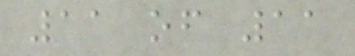11 of 11
